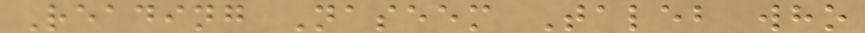Reading Naseem Taleb who
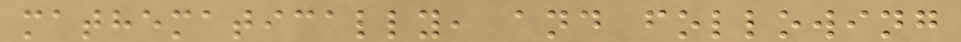mathematically, and following
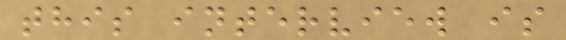this interview is
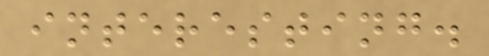interesting.
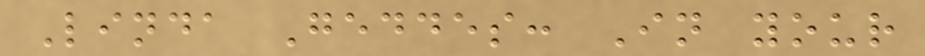Linda Geddes: In your
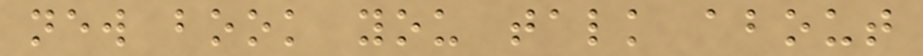new book you talk about
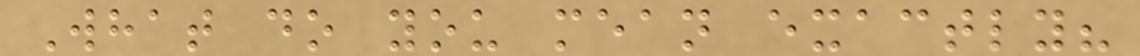What do you mean exactly?
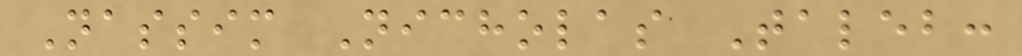Nassim Nicholas Taleb:
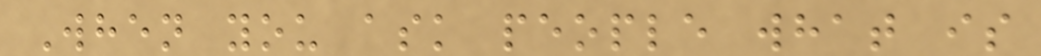When you ask people what is
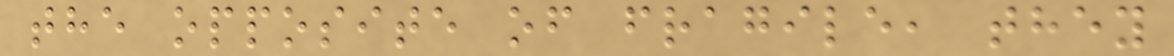the opposite of fragile, they
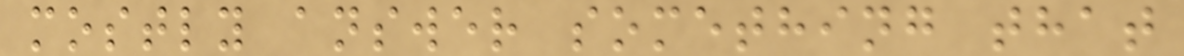mostly answer something that
